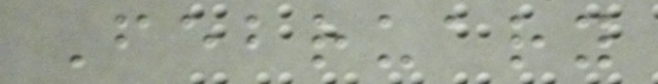February
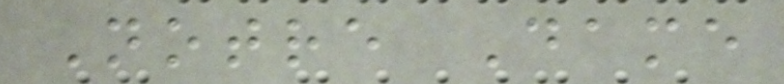Notre Dame
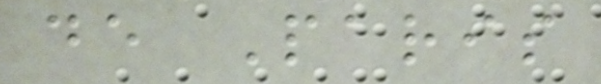de Paris
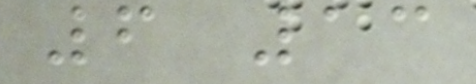6 13
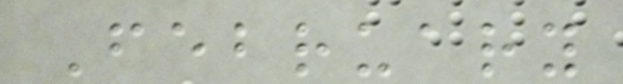February
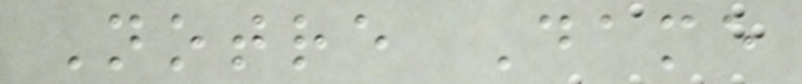Notre Dame
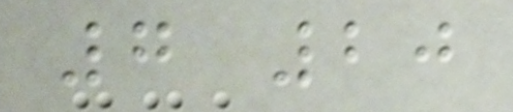7 20
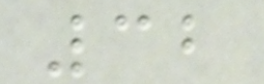32
